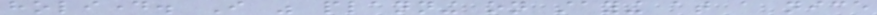holiday. I was planning on staying at a nice
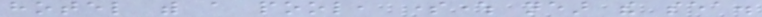hotel with a pool, somewhere near the sea.
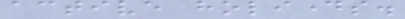active holidays.
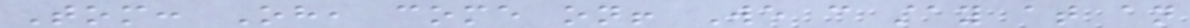Tom: Oh, come on! We can stay at an
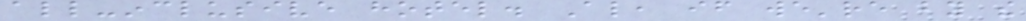all-inclusive hotel. Also, if we're by the
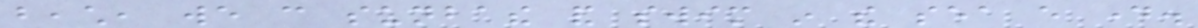beach, we can sunbathe and swim in the sea every day.
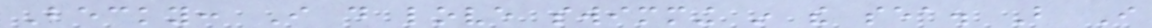Becky: I do love swimming in the sea. But I
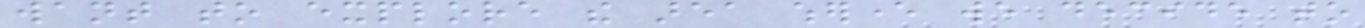want to explore the area wherever we decide to
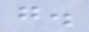go.
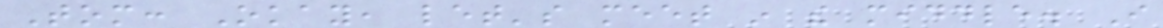Tom: Okay, let's meet in the middle. I
